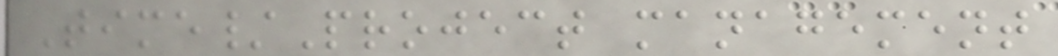Time/Project management
